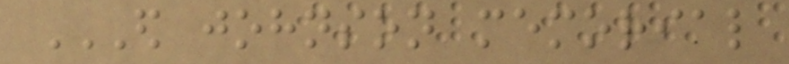ED JOHNSON MEMORIAL
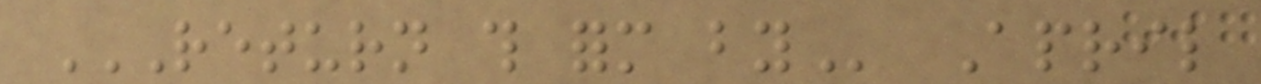RETURN THIS FORM BY April
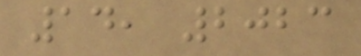14, 2023
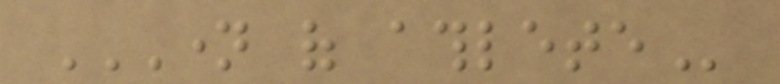NAME OF ATHLETE
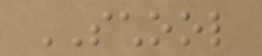SCHOOL
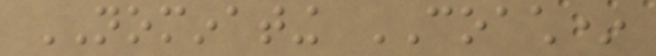NOMINATING COACH*
